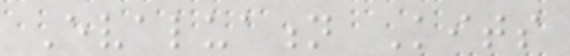Evaluation Kits
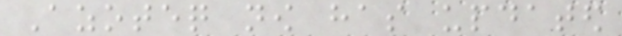Azoteq now has updated
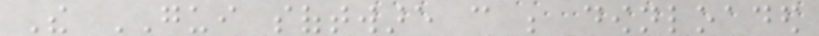The GUI software can be downloaded
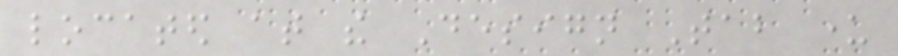located at the Design Tab under
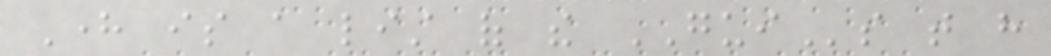Here is a list of the GUIs that have
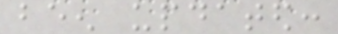been updated:
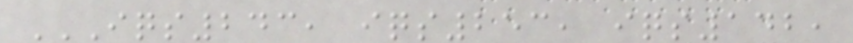IQS243, IQS253, IQS142,
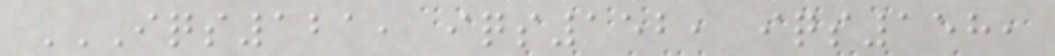IQS121, IQS152, IQS158,
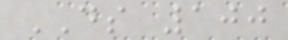DS 100
